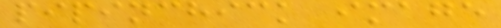pipinchick image
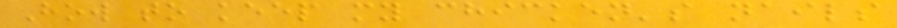How to keep my chicken's nails
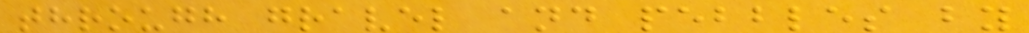through gravel and pebbles by
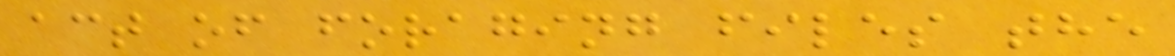act of foraging files the
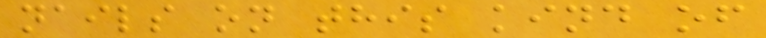nails on this kind of
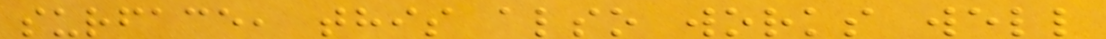surface, this also works well
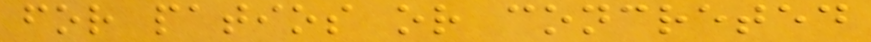for patios or concreted
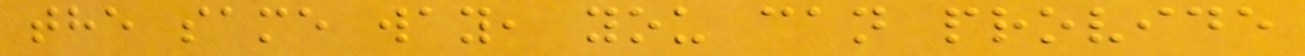the same way, you can provide
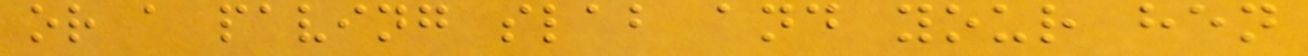or a paving slab and your hen
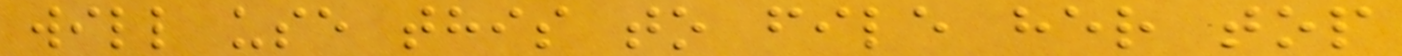will use this to file her top
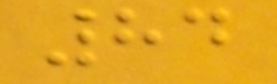84
